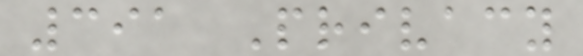391 Privacy
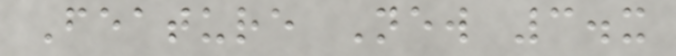Feature New 3.x
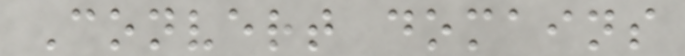Convert domains
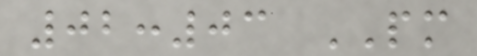02:03 PM
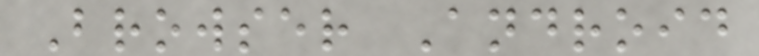Browser Android
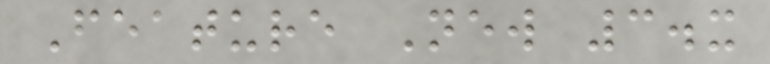Feature New 3.x
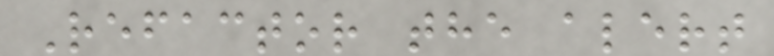Refactor the alert
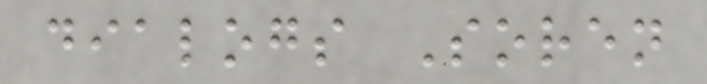dialogs Soren
